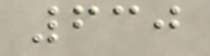630
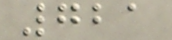721
